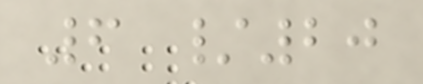6 /20
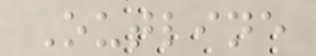Outline
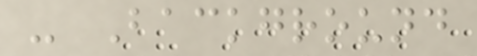- Background
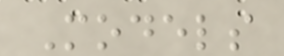Models
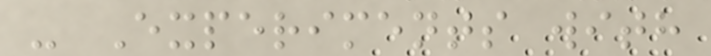- Experiments with
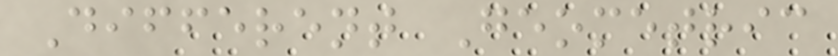Different Geometric
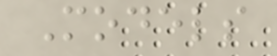Models
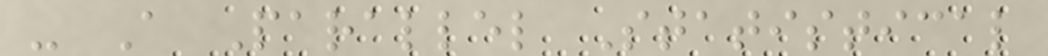- A Parallel Statistical
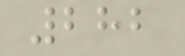282
